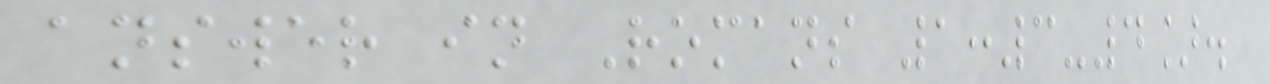answer in Romans 1:3-4].
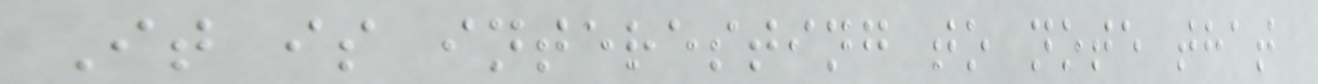It is interesting to note that
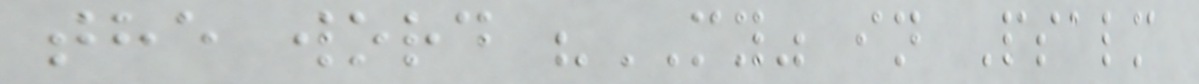the word "MY" in Psalm
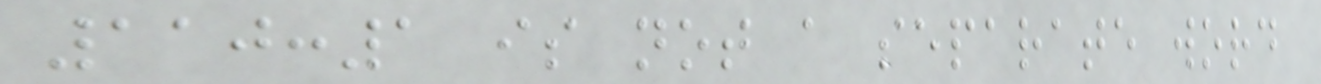110:1 is not a separate word
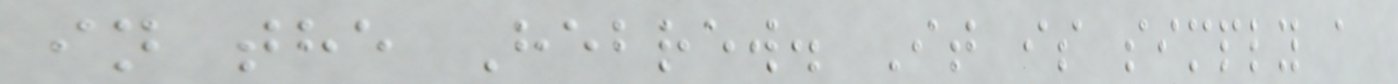in the Hebrew. It is simply a
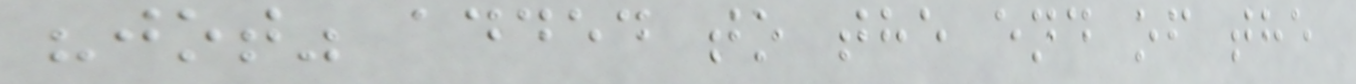"jot" added to the end of the
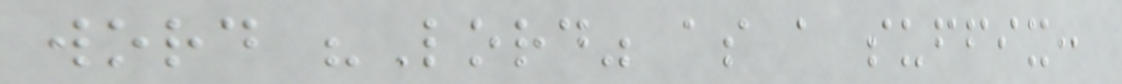word "Lord" as a suffix:
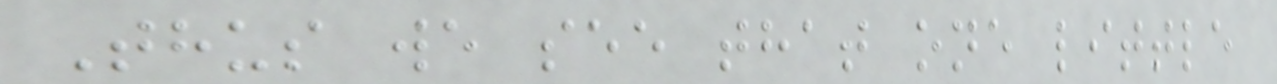Thus we see that one little
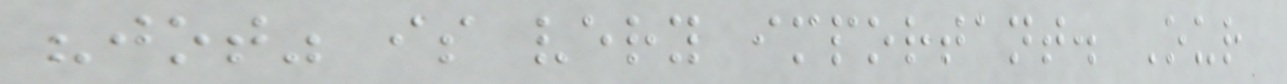"jot" is very important. Our
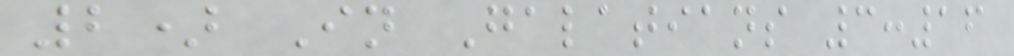2) In Galatians 3:16
